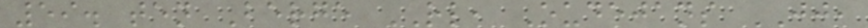59. ten Berge RL, Oudejans JJ,
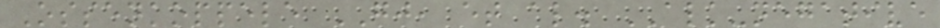Ossenkoppele GJ, et al. ALK-negative
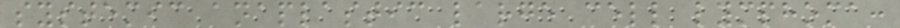systemic anaplastic large cell lymphoma:
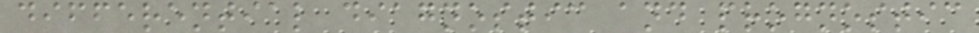differential diagnostic and prognostic
